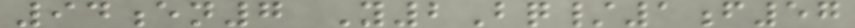94en7 Y2Bq/1f57
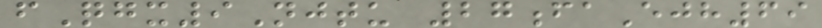fQgx9Njtu 27faEjh69
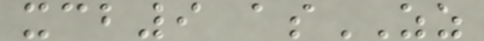xcb9 asZZ
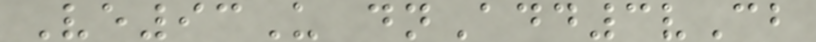Ve93U dnAdd3vCb
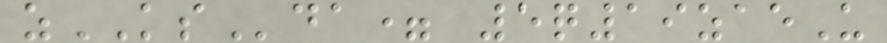zKSda= 5q19zaeU
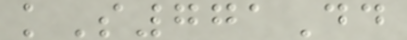kS771Dd
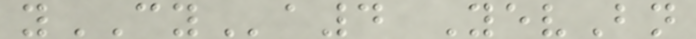yCYa4 YevBn
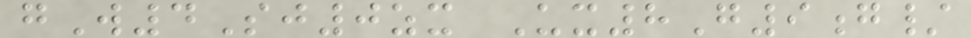gW4Sj0zx Ux8G9g/
